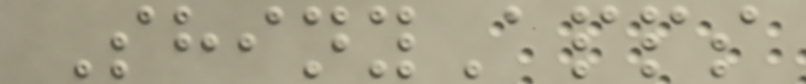ShinyApps
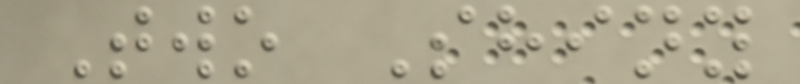Two Shiny
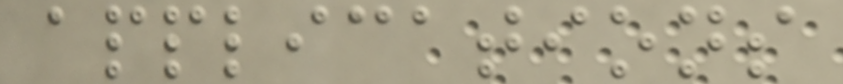applications
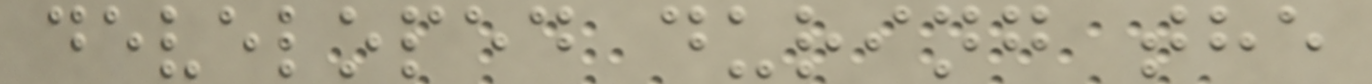developed during the
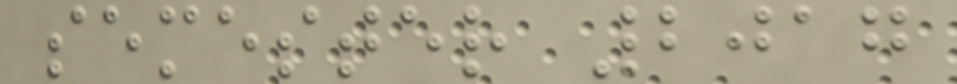semester 2017
